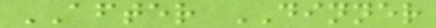AFTER DINNER
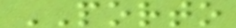PORTO
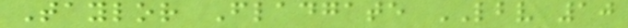Taylor Fladgate LBV 10
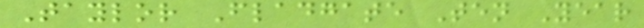Taylor Fladgate Ten Year
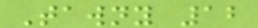Tawny 12
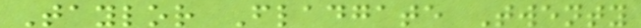Taylor Fladgate Twenty
